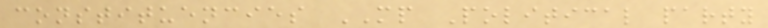constituencies MP Political party
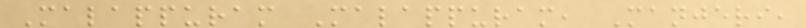Malappuram Malappuram, Manjeri,
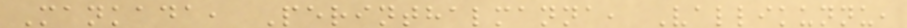Mankada, Perinthalmanna, Vallikunnu,
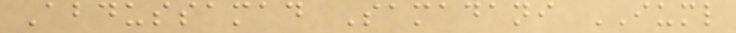Abdussamad Samadani IUML
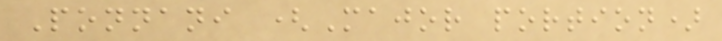Ponnani (Major portion)
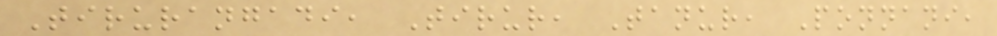Tirurangadi, Tirur, Tanur, Ponnani,
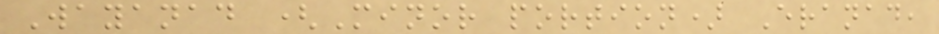Wayanad (Minor portion) Eranad,
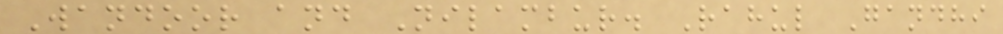Wandoor and Nilambur. Rahul Gandhi
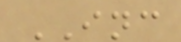INC
